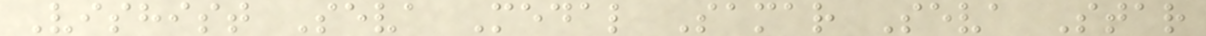Vishist Seva Medal Samar Seva Star
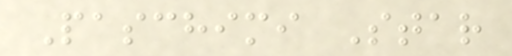Paschimi Star
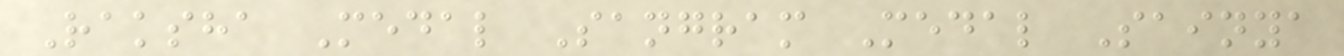Raksha Medal Sangram Medal Sainya
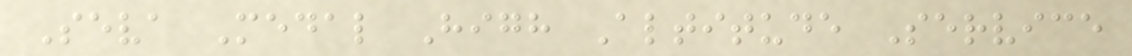Seva Medal High Altitude Service
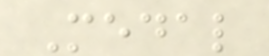Medal
